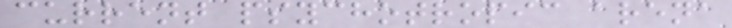current psychotropic arena
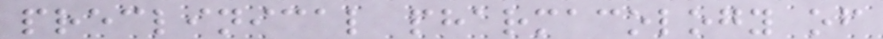preclinical pharmacology of
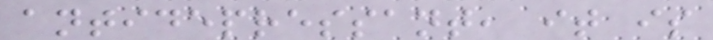antidepressant, it is
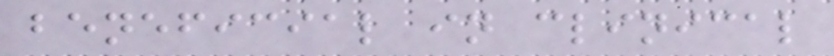beneficial in clinical
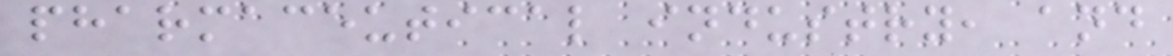pharmaceutical industry, and
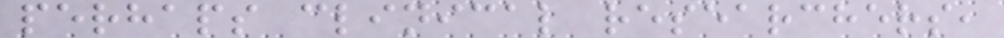perhaps clinical researchers,
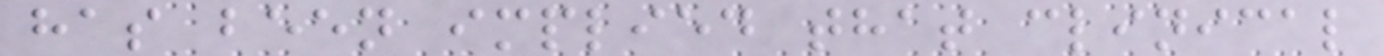has been implied that clinical
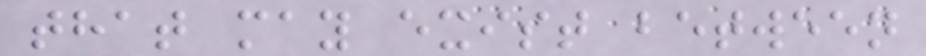that may exist between
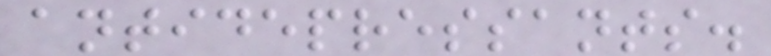antidepressants.
